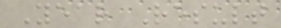Year Result
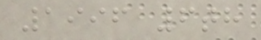1996 6th
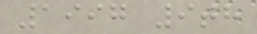1997 9th
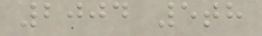2004 5th
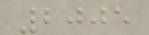2005
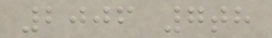2006 7th
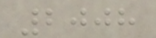2008
